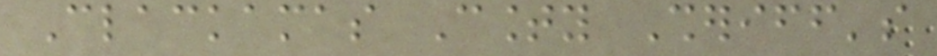Clackamas County Sheriff's
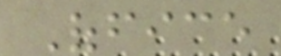Office
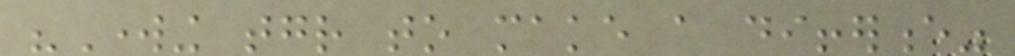"Working together to make a difference"
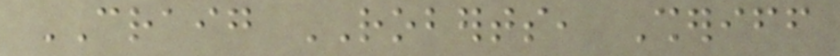CRAIG ROBERTS, Sheriff
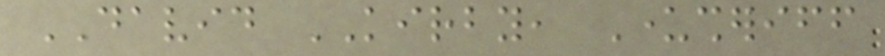DAVID KIRBY, Undersheriff
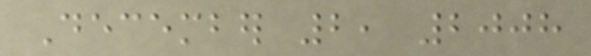December 2, 2008
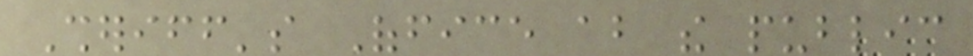Sheriff's Office about the public
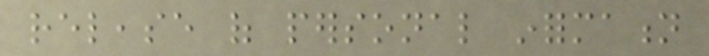release of personal information
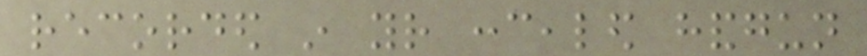recorded in your concealed handgun
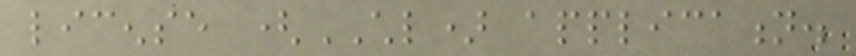license (CHL) application.
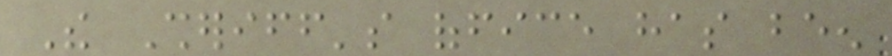The Sheriff's office has been
